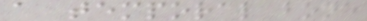a temporal bone
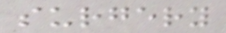surgery
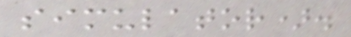simulator).
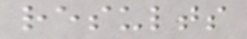results
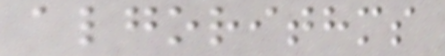algorithms
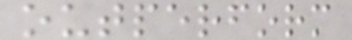outperform
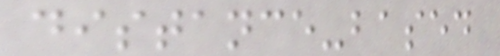distance-based
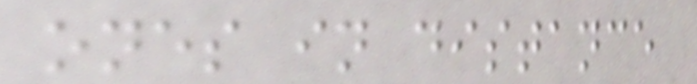ones in distance
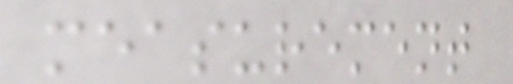measurement
